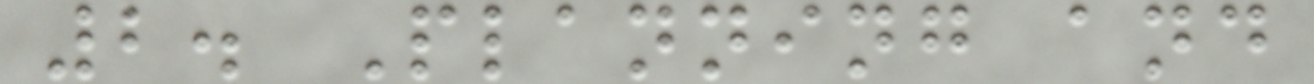2. Planning and
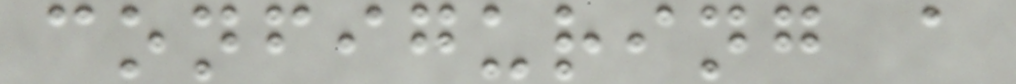configuring a
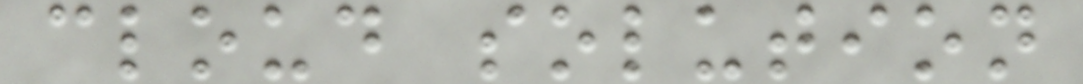cloud solution
